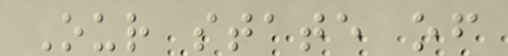Our state of
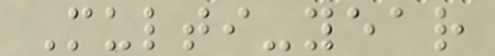Multi-year
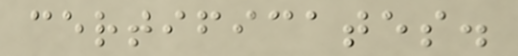certificates.
